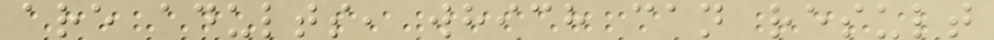are adults, which can result
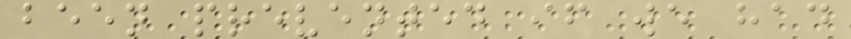been prevented if we had
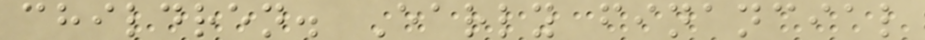children. Early financial
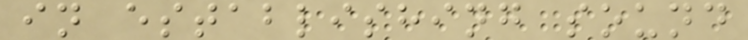in establishing sound
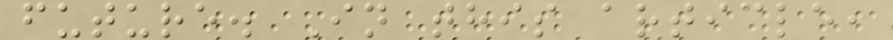future. In this article,
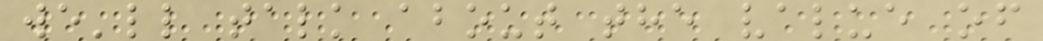we'll talk about the value of
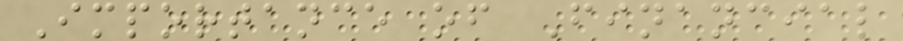Importance of Financial
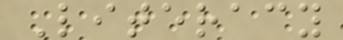Literacy
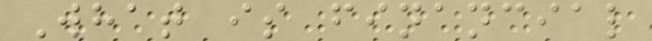What is financial
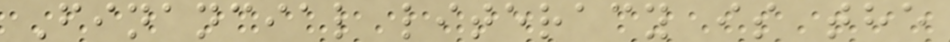Financial literacy is the
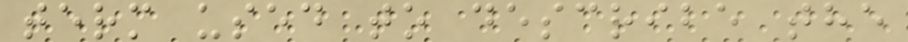term used to describe the
